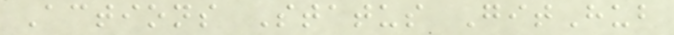Actions Status GitHub
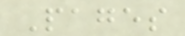Pages
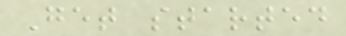Get started
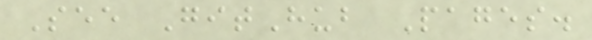See GitHub Pages.
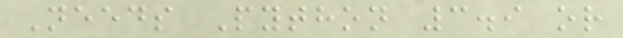Needs Python 3.9 or
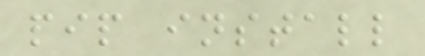pip install
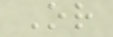Or
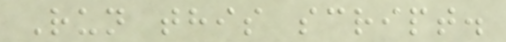Run this script.
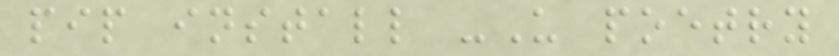pip install -U poetry
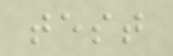test
